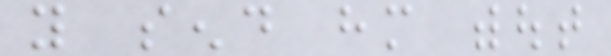you send him without
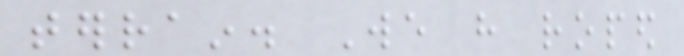terrain. We have roped
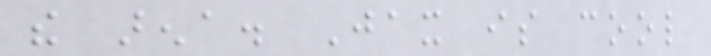the arena. Jax is cool
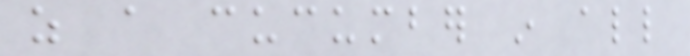as a cucumber in all
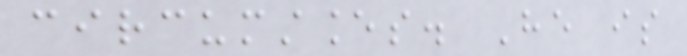circumstances. He is
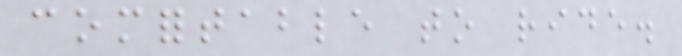comfortable to ride.
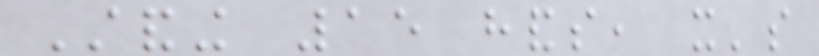Standing 15 hands, it's
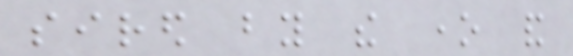sired by the one and
